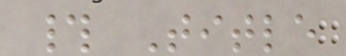# Title
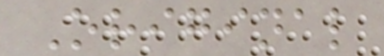Original
